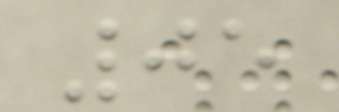05
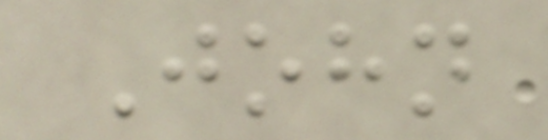John
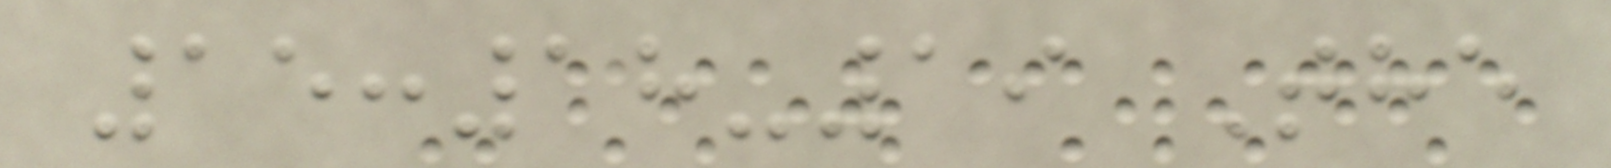15:18-19 The
